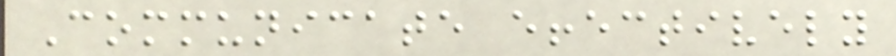Communicate effectively
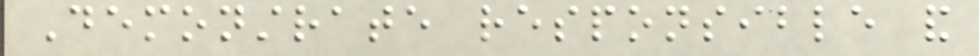Demonstrate responsible and
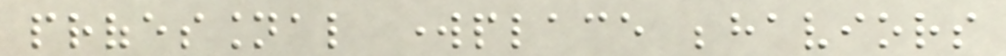professional workplace behaviors
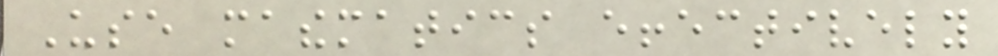Use mathematics effectively
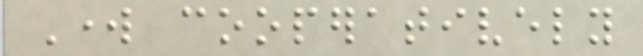Work cooperatively
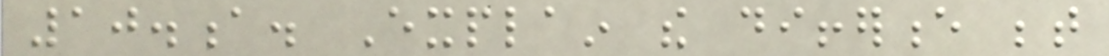10.a. Explain the difference between
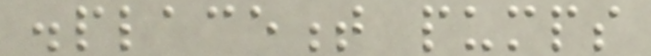displacement pumps
